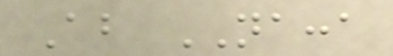About NACCA
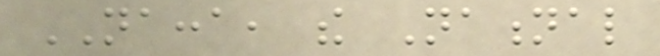NACCA, the National
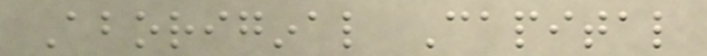Aboriginal Capital
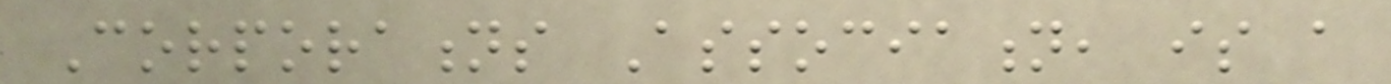Corporations Association, is a
